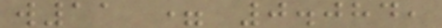w11 = 0.084,
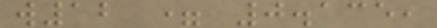w12 = 0.135,
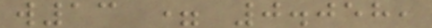w13 = 0.058,
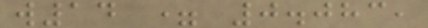w14 = 0.083,
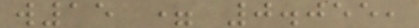w15 = 0.055,
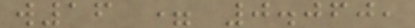w16 = 0.060,
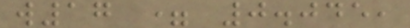w17 = 0.045,
